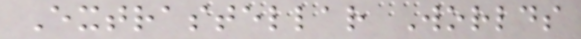Extrastellar Worlds
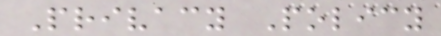Privacy Policy
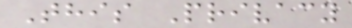This Privacy
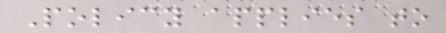Policy applies to
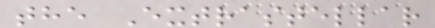the Extrastellar
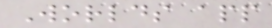Worlds app
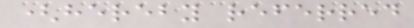(hereby referred
